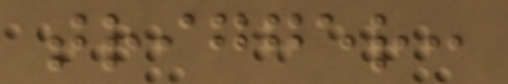trigger:
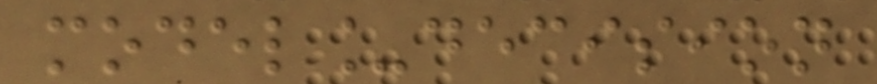model_decision
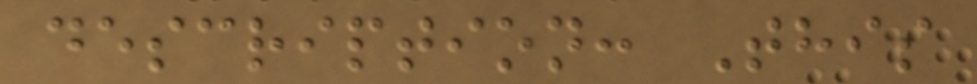description: This
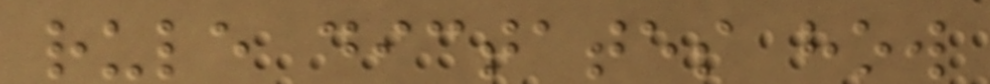rule dictates how
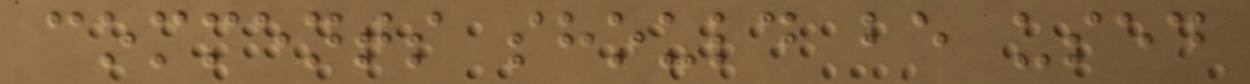comments should be used
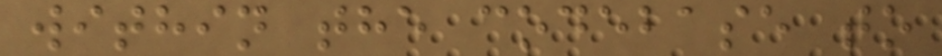within the codebase to
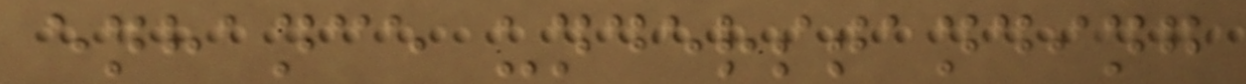enhance understanding
